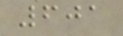601
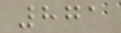871
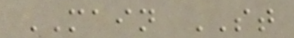MAIN ST
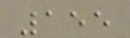155
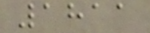1811
